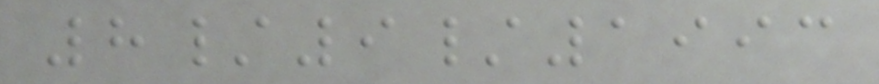8/9/1993
